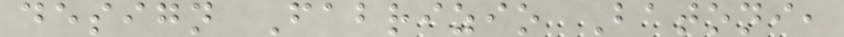design Fabrizio Batoni,
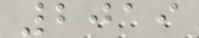2019
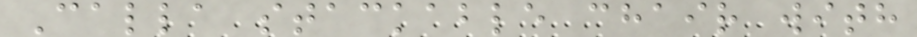Calla stackable chair with
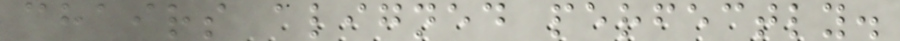chairs aligned perfectly.
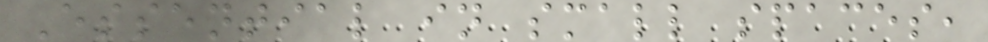Essential in small spaces,
